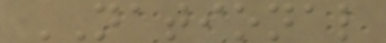NATIONAL
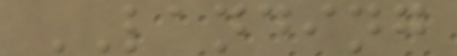LANDING
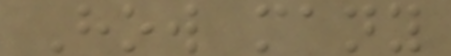How many
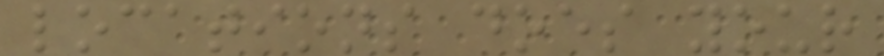locations does your
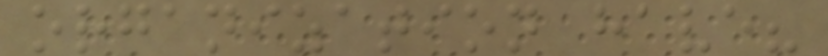organization have?
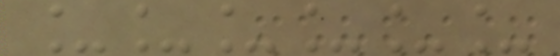______
